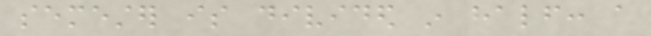semester is divided in half: a
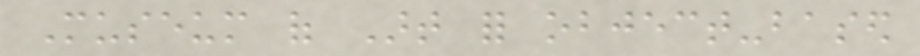Museum of Art for object-based
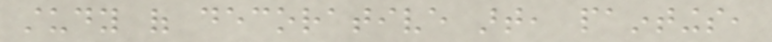study of decorative art, paintings,
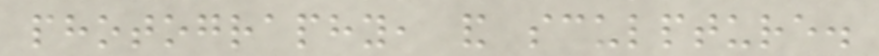photography, and sculpture.
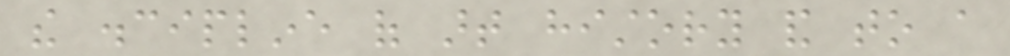the discipline of art history and to a
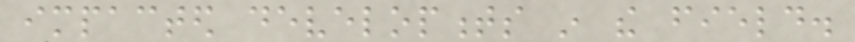impacted developments in the field.
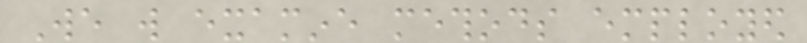We will examine methods employed
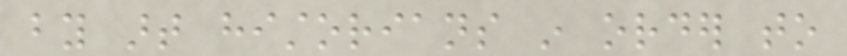by art historians in order to
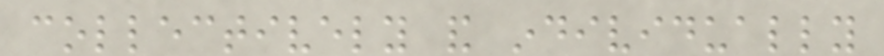collectively and individually
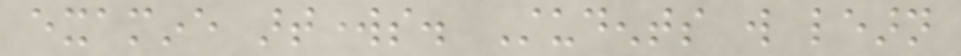examine artworks. Students will learn
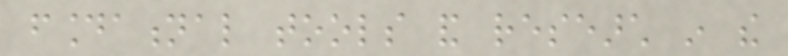foundational tools and research in the
